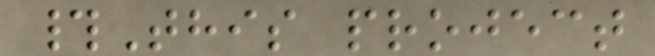#This project
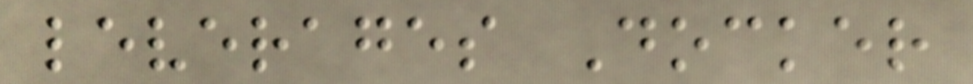leverages Docker
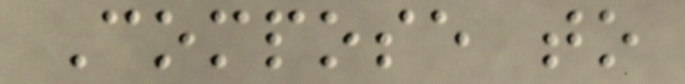Compose to
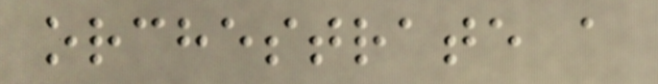orchestrate a
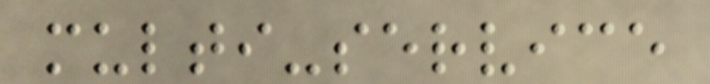multi-service
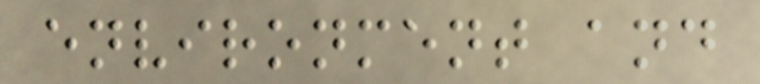environment and
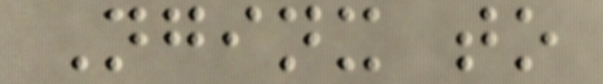Nginx to
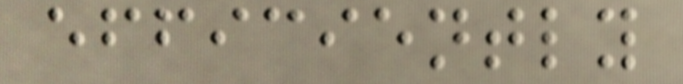efficiently
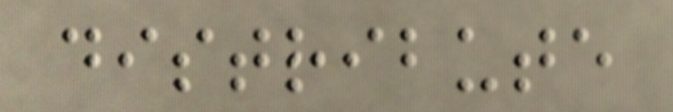distribute
